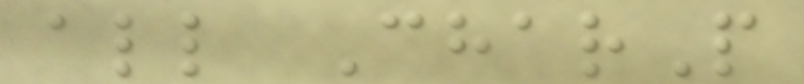all CharP
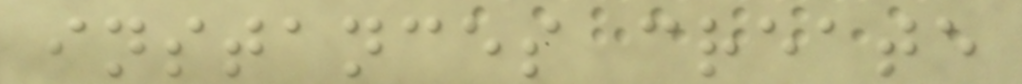instances create
